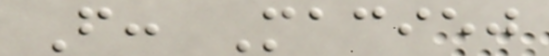From: Maciej
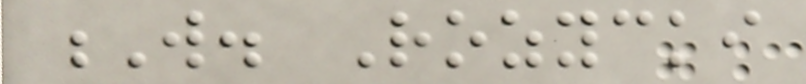W. Rozycki
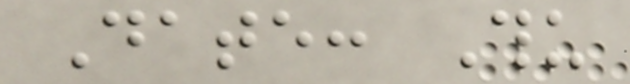Date: Thu
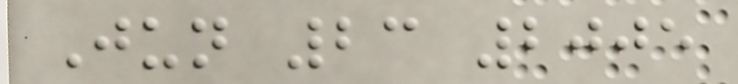Jun 23 2005
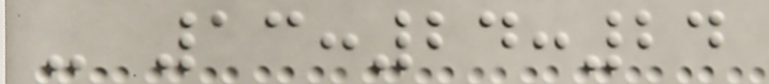- 13:24:24
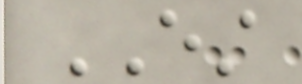EST
